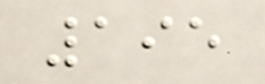195
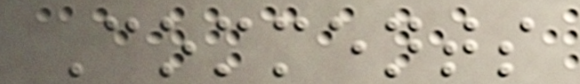Comments
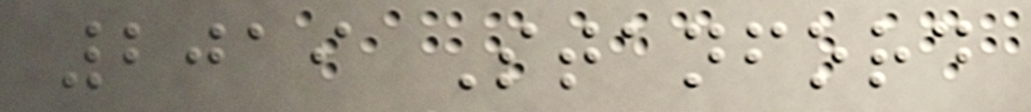2019 Stanford
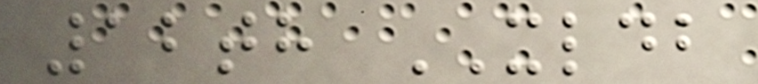12th XLDB
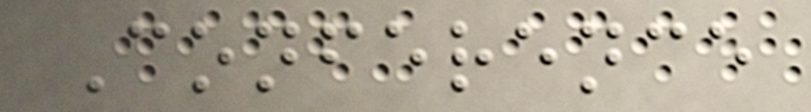Conference
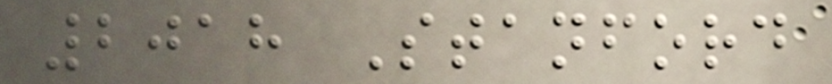2018 Stanford
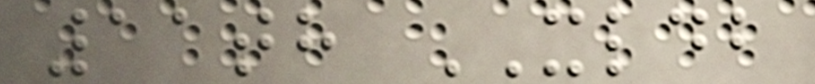11th XLDB
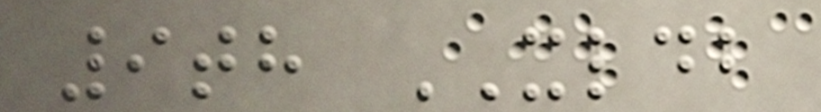9th XLDB
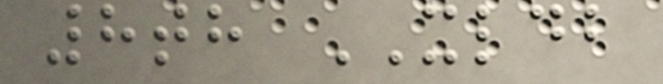8th XLDB
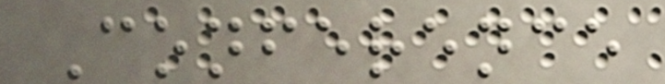Conference
